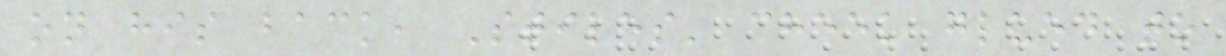on his back, Stiles' cheek glued to
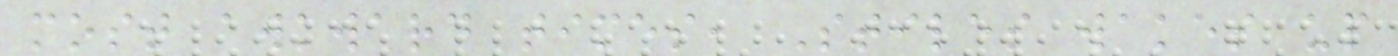most awkward times, Stiles wakes up
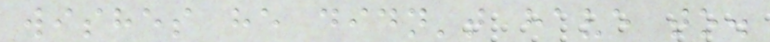wishes he didn't have to.
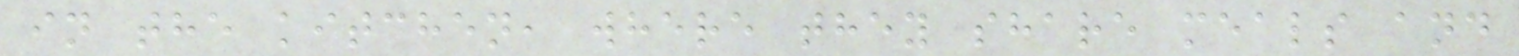in the kitchen, where they share meals and
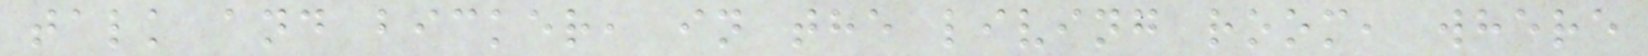talk and bicker, in the living room, where
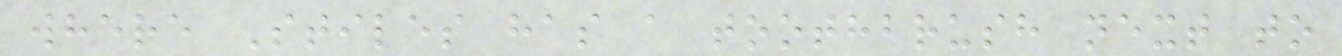where Stiles has a toothbrush next to
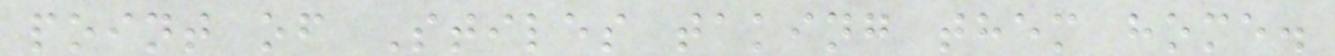point of Stiles taking them home.
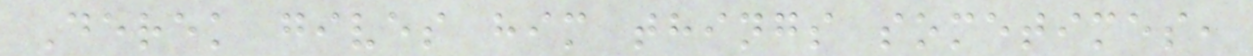Derek gives him things sometimes,
